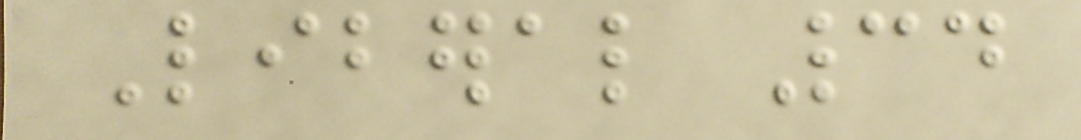Liberal 34
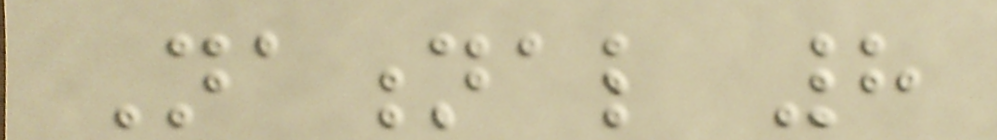National 8
